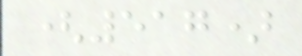(517)
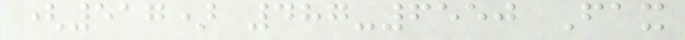(517) 487-6550 Fax
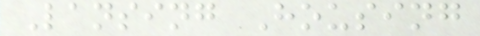Lansing Housing
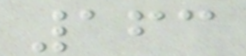163
